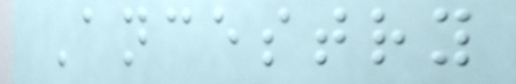Ancestry
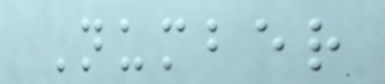Number
